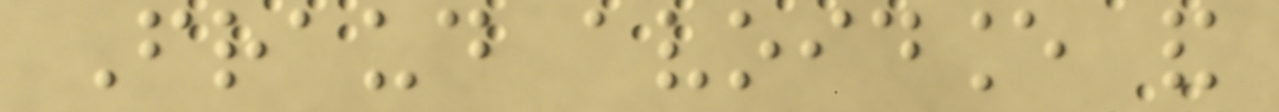Fraud avoidance and
